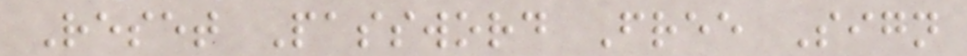Reset Password Free Sign
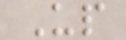Up
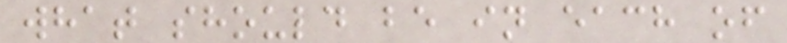what should be in each of
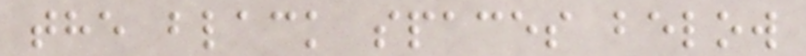the black spaces below
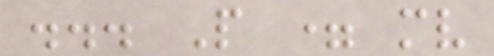... P = mv
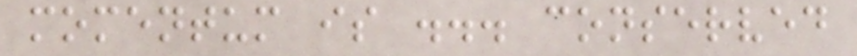momentum is ... conserved
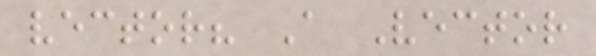vector? A Vector
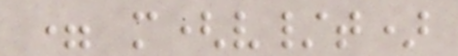= m(v/t)
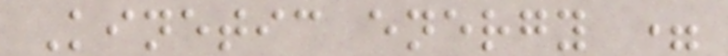Kinetic energy =
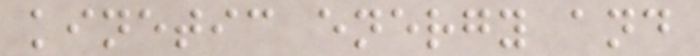kinetic energy and
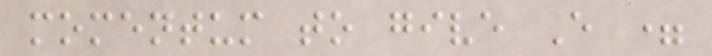momentum to give E =
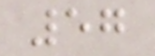57
